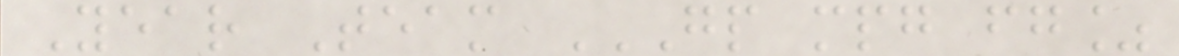Year Team GP MPG FG%
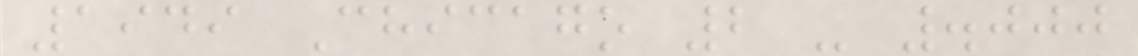1949 Chicago 2 - .000
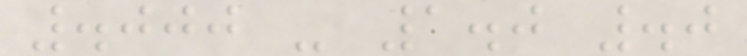.000 - 1.0 .0
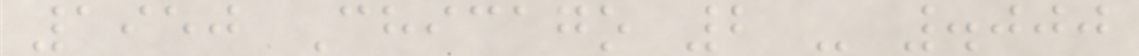1950 Chicago 2 - .000
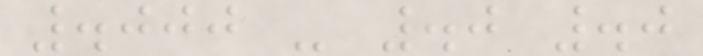.000 - .0 .0
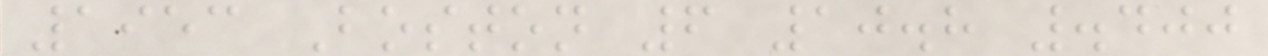1953 Boston 6 10.8 .400
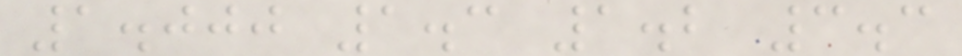1.000 1.3 1.2 3.3
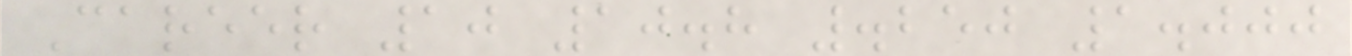Career 10 10.8 .250 1.000
